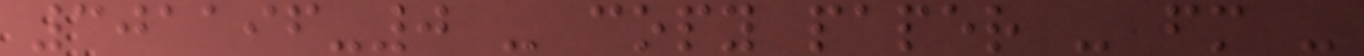301196-0 - copy paper - fm -
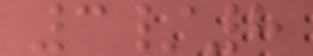3/8
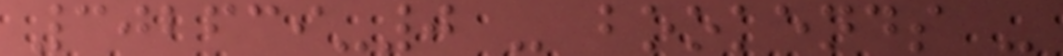302639-0 - bookends -
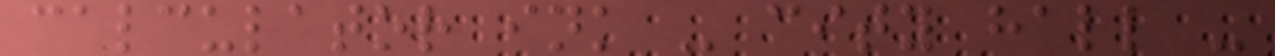calculator ink - city hall -
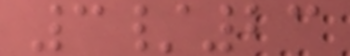3/23
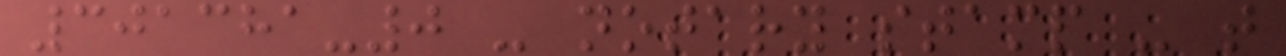301381-0 - notary stamp - t
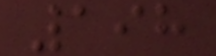198
